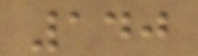140
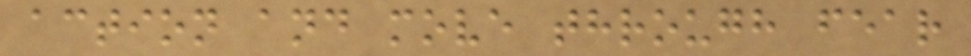action and move through fear
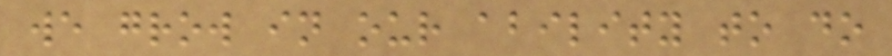we grow in our ability to do
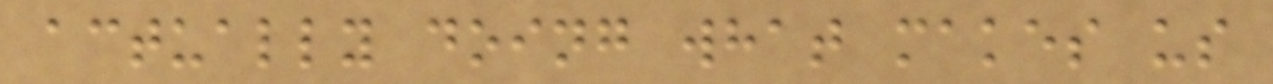actually doing what makes us
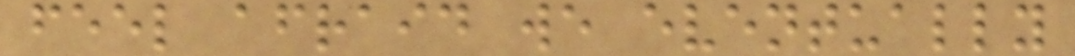feel afraid we eventually
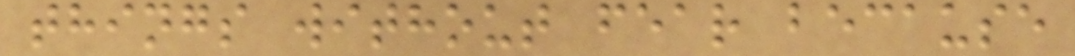things without fear because
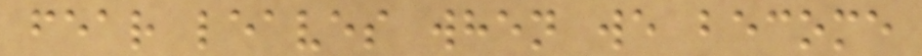fear leaves when we become
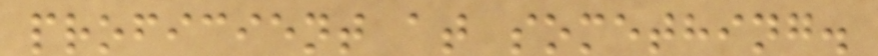proficient at something.
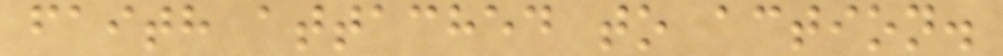faith attached to action.
